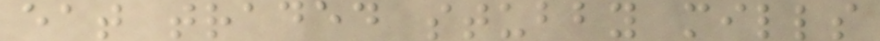eat traded stubby mills
